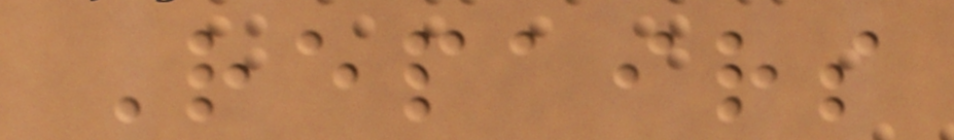Repairs
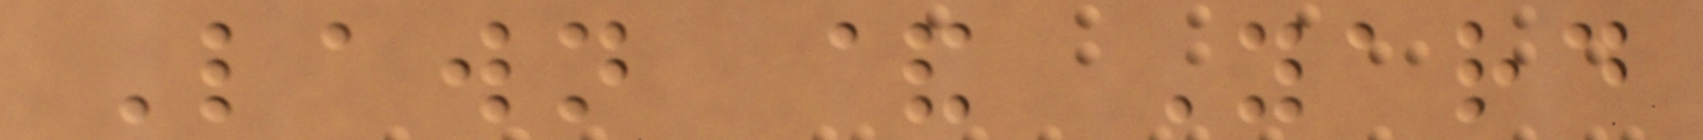Lawn & Yard
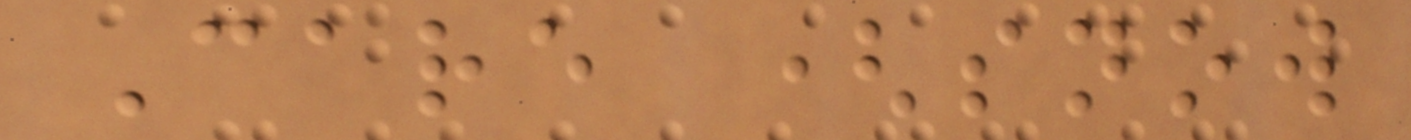Care (snow
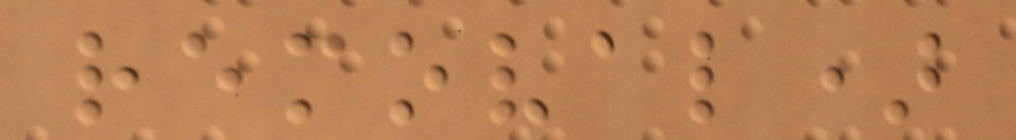removal)
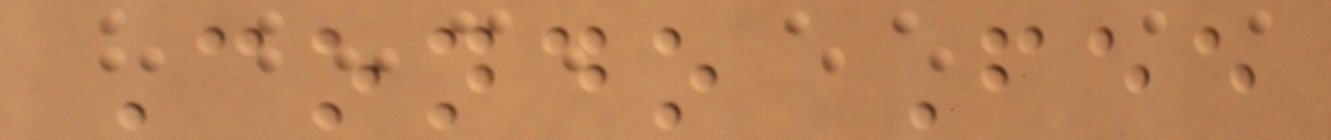Condo Fee
